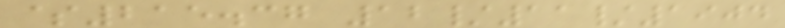$215.37 12/11/1904
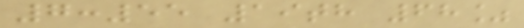7:55 19th 68%
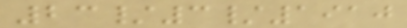23/3/1910
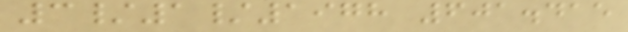3/1/1978 601.415
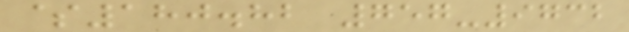$180.82 757-9732
